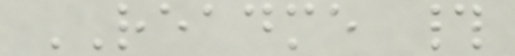README #
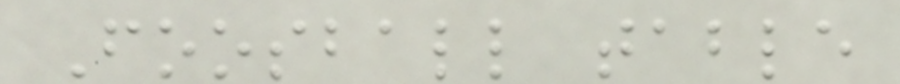Foosball table
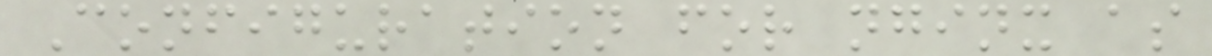Configuration for nginx as
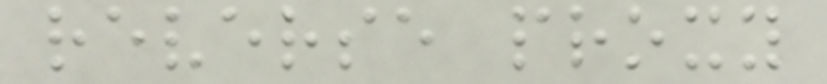reverse proxy
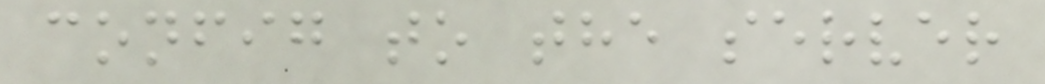config to the server
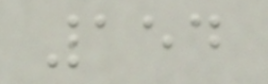154
